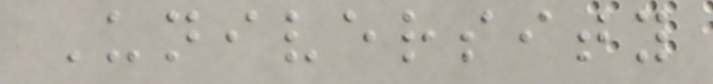University
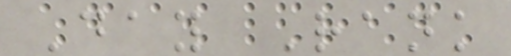Day Rank
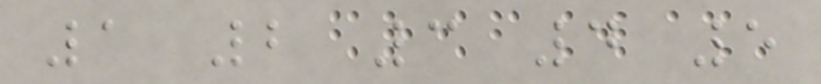1 2 3 4 5
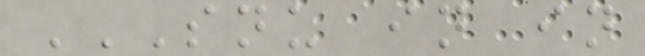SNU IN IN
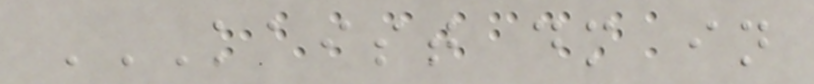KAIST DM IN
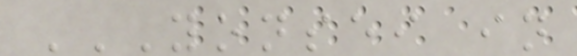YONSEI IN
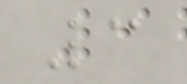3
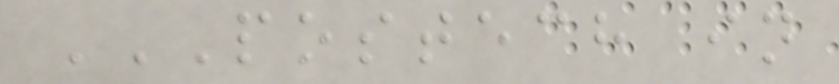POSTECH IN
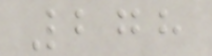278
